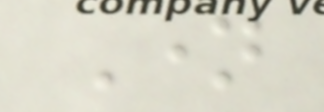Name
